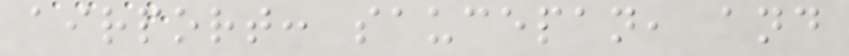airport: saucepan, and
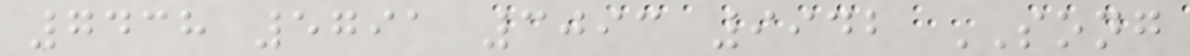7438 5791 3093 9942 SONG
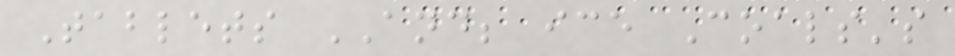Tablets AND; ice Coals's
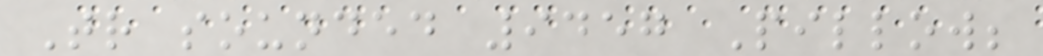Tr sounded 9457 Pillow;
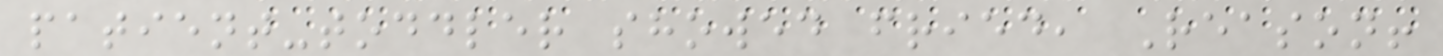patient-toddler showed fried, Reason!
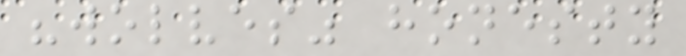"wolves" honesty
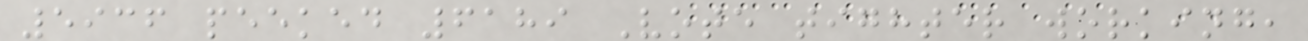5936 peeked 6189 Vote tighter working,
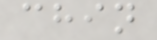chin
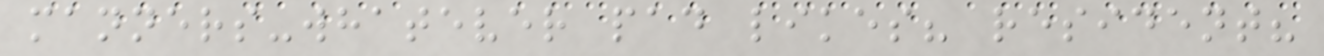manners-whatever pad likes? resident?
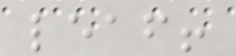leaf!
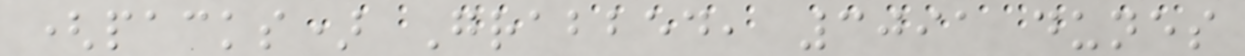(packs) Grabbed, 3091 dunes
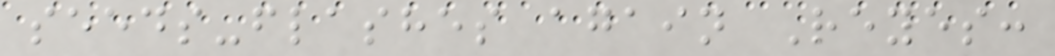seeds-flashes again Reyes:
